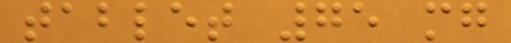tablet 75 mg
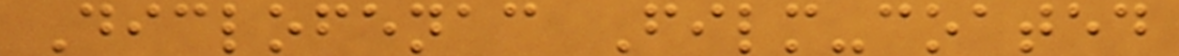Diclofenac Film-coated
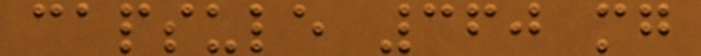capsule 360 mg
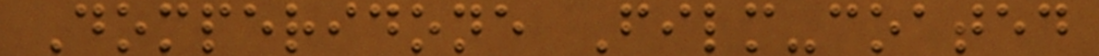Domperidone Film-coated
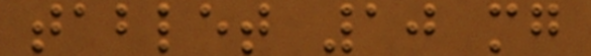tablet 10 mg
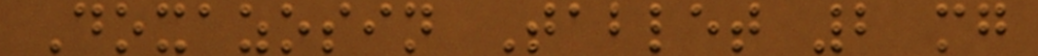Doxazosin Tablet 2 mg
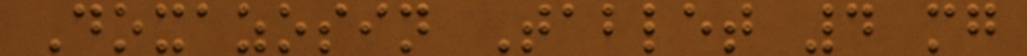Doxazosin Tablet 4 mg
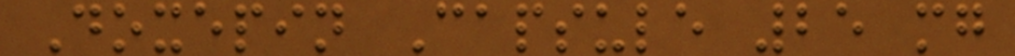Doxepin Capsule 25 mg
